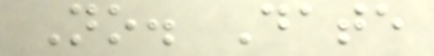No. Date
